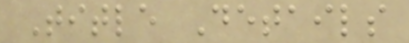Title Details
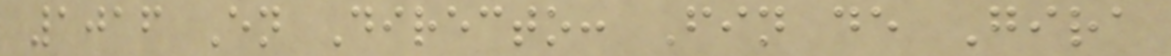1016 En Directo: Fin de Gira
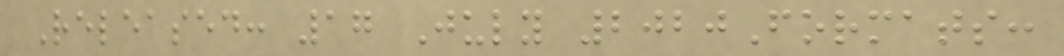Released: 17 July 2020Formats:
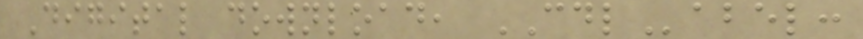Digital download, CDLabel:
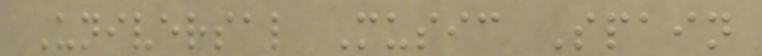Universal Music Spain
